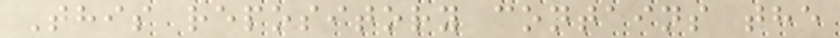This repository contains the
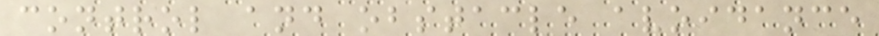control and obstacle avoidance
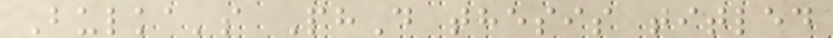Bulka's PhD thesis titled
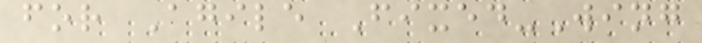for Agile Fixed-Wing
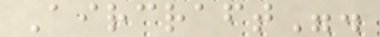Aircraft".
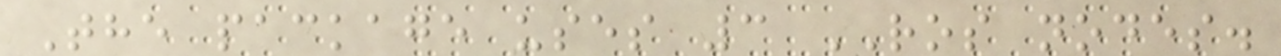The package uses 3 ROS nodes.
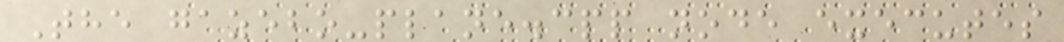The gazebo-plane.cpp node executes
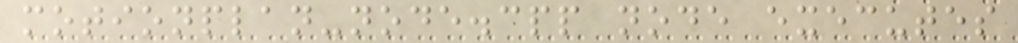motionplan-node.cpp node executes
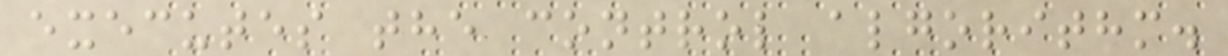executes the control algorithm.
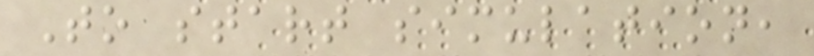To start simulation,
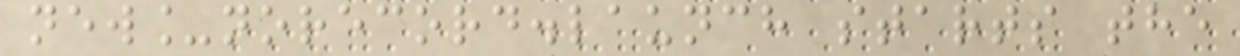new_norecord.launch starts the
